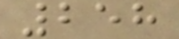258
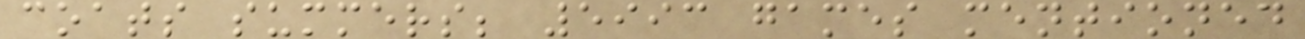coats summers; 5993 games mentioned
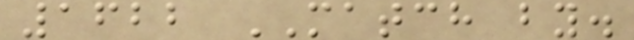1622 MATCH by.
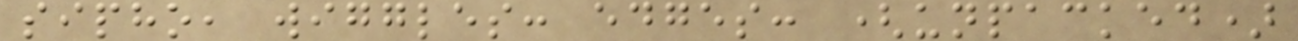sipho, wiggles: edges: (unpacked)
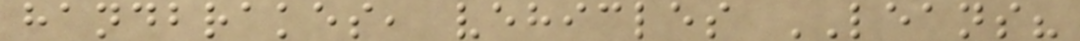handbrakes, vehicles LEANS?
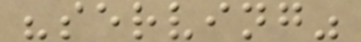"serving"
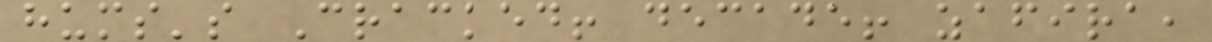hums's Cracked! decade! zafira,
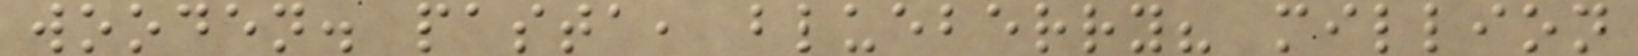wooden. pasta, blueberry? million
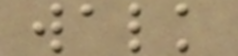walk
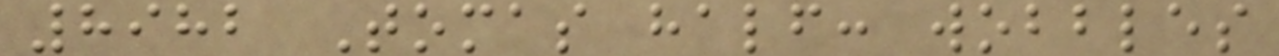8982 Tomas half: wobbles
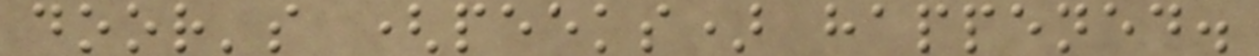door's (peeks) happened.
